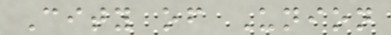City of Union
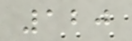120
